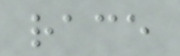race
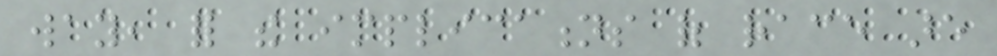way, for the implications of race are
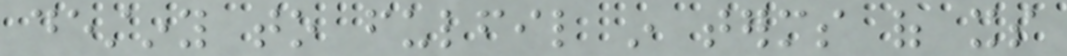destiny to fulfil in terms of its
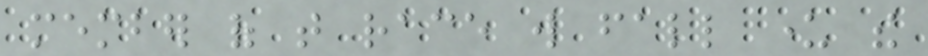member of that race will fall under the
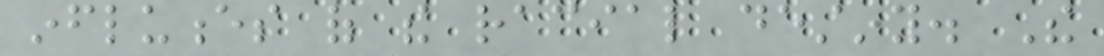influences of the racial destiny. The
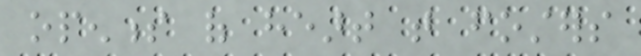openness of heart that fosters
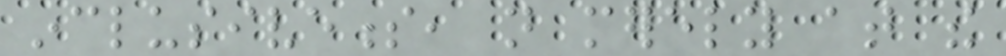inclusiveness, not merely at the
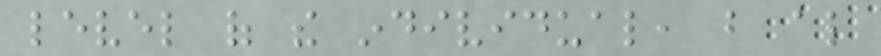level of the individual, but also
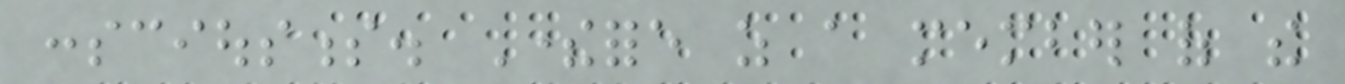consciousness. Therefore as a member of the
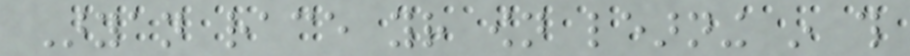Aryan race your own learning in this
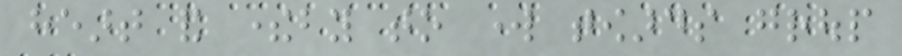heart and thereby to work towards group
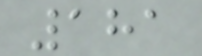181
